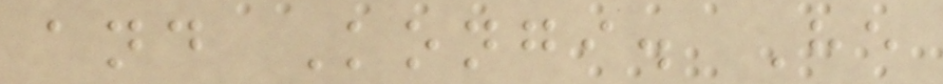and Kongi. He
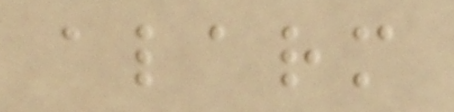alarm
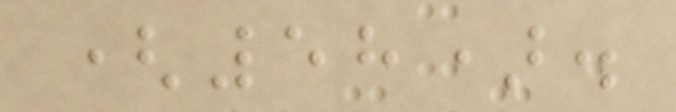(58).
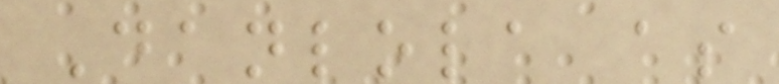Danlola as
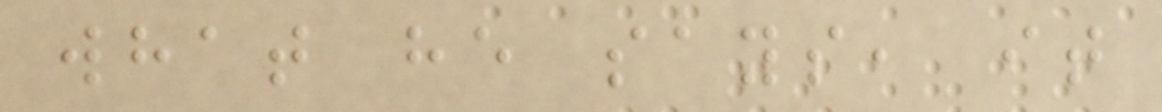what he says, it
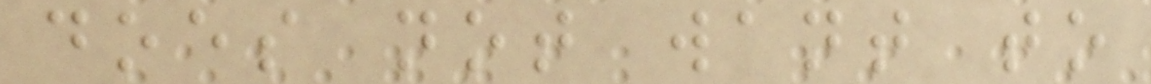does not want to
